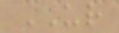UR
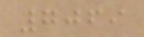7069
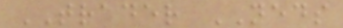TRADER NEDS
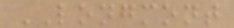LONGMONT
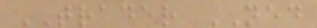TRADER NED
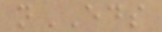nEDS
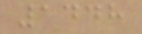1448
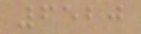6520
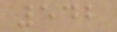542
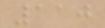110
